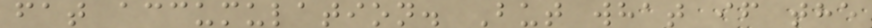fat accumulation. But what if the
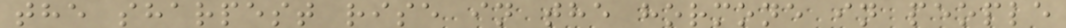the sharpest rise in the hormone in people
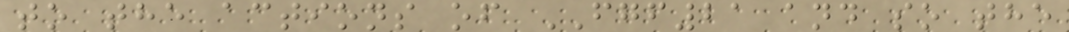to the actions of FGF21 and so the
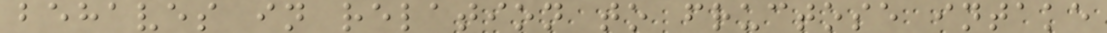behaves in relation to fructose intake
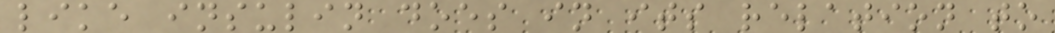like insulin does in its relation to
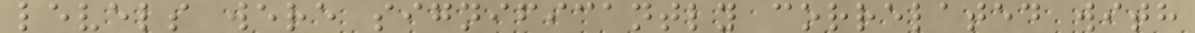levels were significantly correlated with
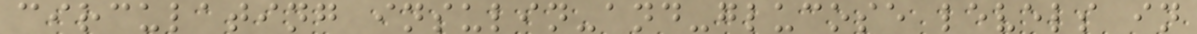circulating insulin-and-glucose levels in
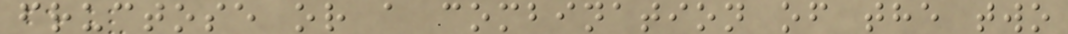fructose or a combination of the two
